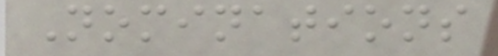Nominations
